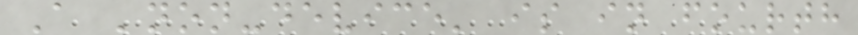A 'non-device' is in fourth
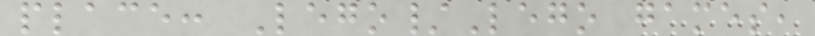place: Lego/Lego games,
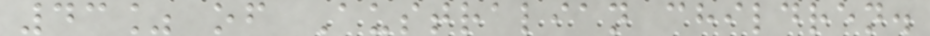43% of Australian children.
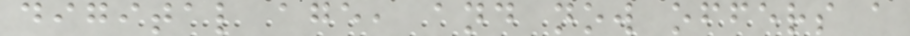digital age, and now offers a
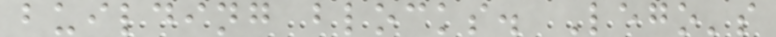building blocks. Lego's
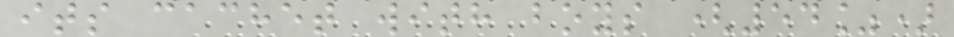its cachet with boys (54%)
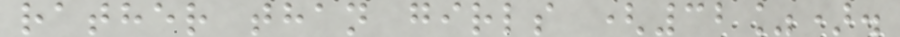rather than girls (32%).
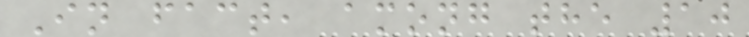In fact, among the 10
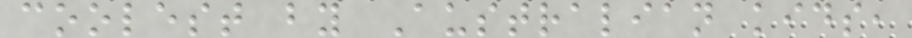coolest by Australian kids,
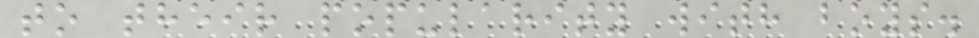to their popularity with boys.
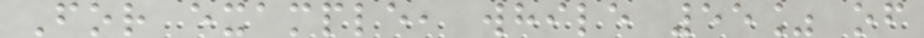For example, while 55% of
